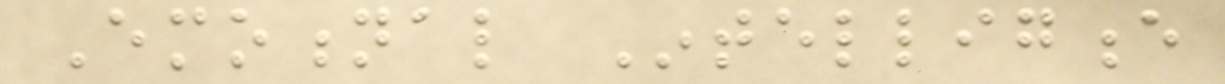Emotional Intelligence
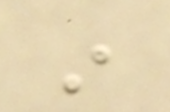in
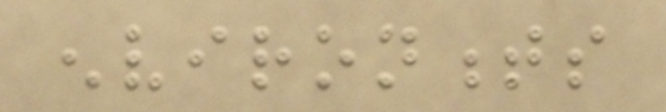environments
